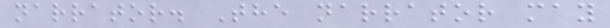narrator. The narrator may
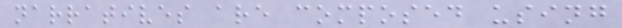narratives are composed using
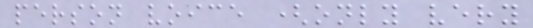person voice (only very
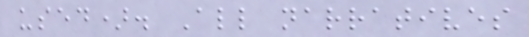used). All narratives
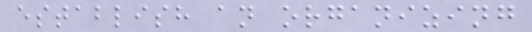establish an organizing
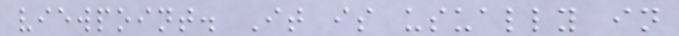viewpoint. It is usually in
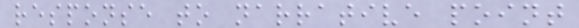response to narrative point
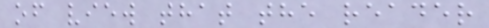of view that the reader
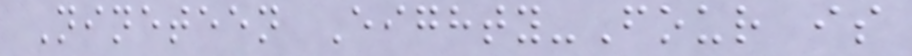Nineteen Eighty-Four is
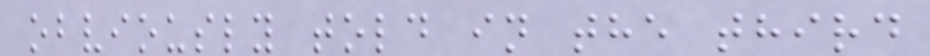obviously told in the third
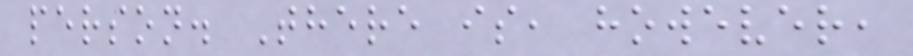person. There is, however,
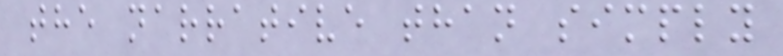the narrative than simply
